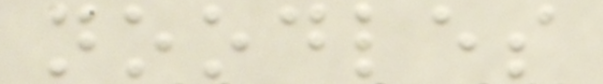noodles
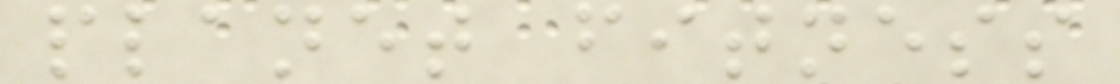planet fitness
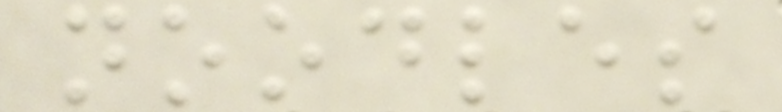noodles
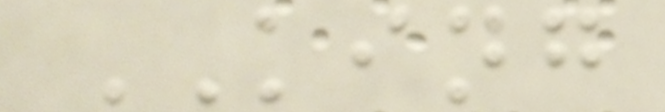KING
